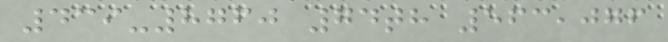439-8760 74th 563,076
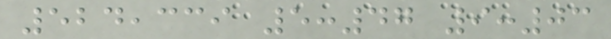524,339 5:47 9:03
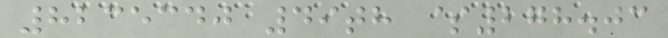8235340 49th $278.03
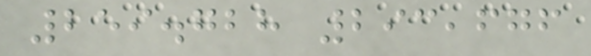259.728 293,676
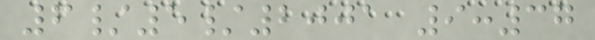6/5/2001 9:37
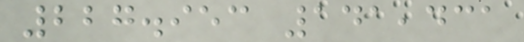227.953 141,431
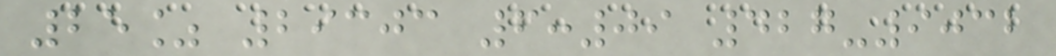25% 29303 6:09 427-9032
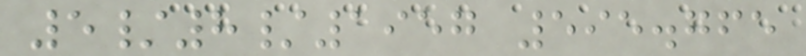5/8/1957 595.765
